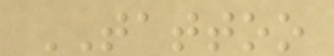TATTOO
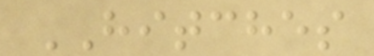HITCHES
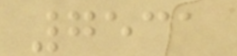7531
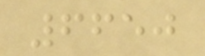6650
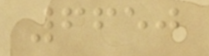6650
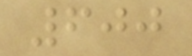600
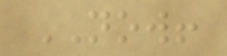NOW!
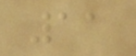11
